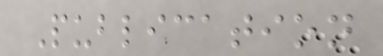Publication
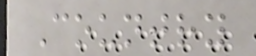Country
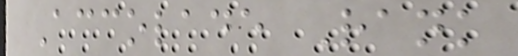Accolade Rank
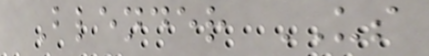Blender US
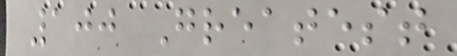100 Greatest
